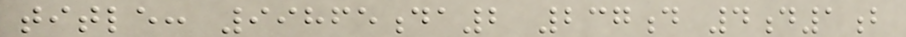title: 99865da2 237d 4d1b
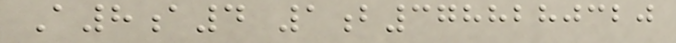A8a4 1b3788280320
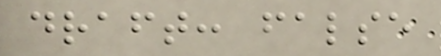draft: false
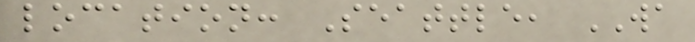location: Seattle, WA
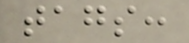tags:
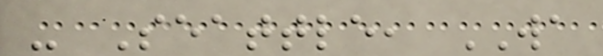- Seattle, WA
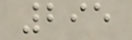295
